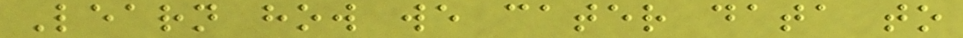Learn how we cater data to
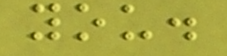you.
